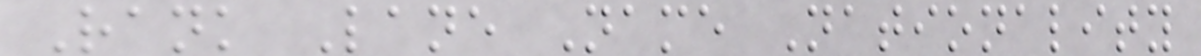Rank Lane Name Nationality
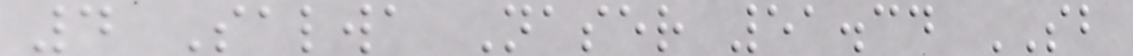4 Salwa Naser 51.34 SB
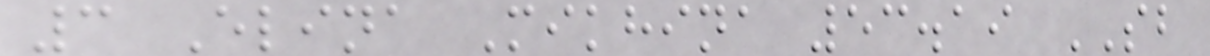3 Elina Mikhina 53.19 SB
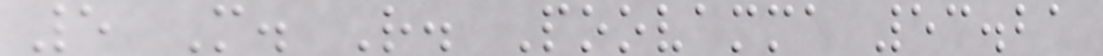5 M. R. Poovamma 53.21
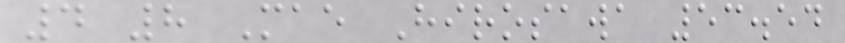4 8 Mae Hirosawa 53.54
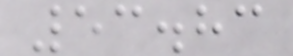53.83
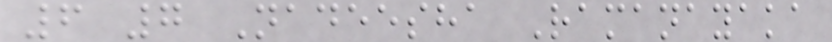6 7 Nadeesha Ramanayaka
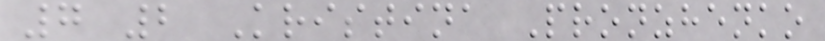7 2 Kristina Pronzhenko
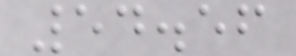54.56
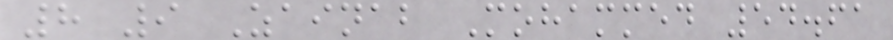8 9 Zainab Mohammed 54.61
